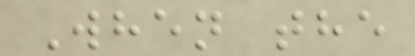When the
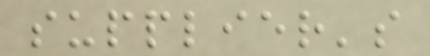supplier's
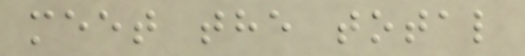meet the total
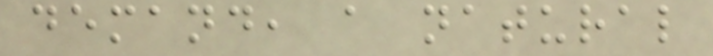demand, a natural
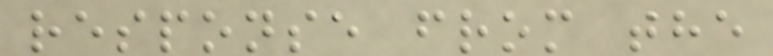response from the
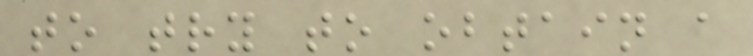to try to obtain a
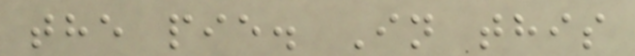the pie. In this
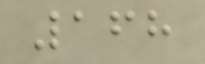168
